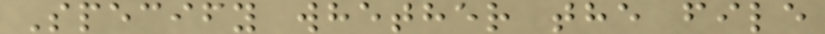Specify whether the file
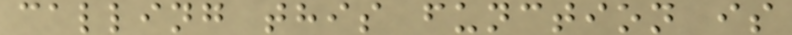calling this function is
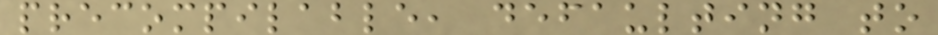precompilable, defaulting to
